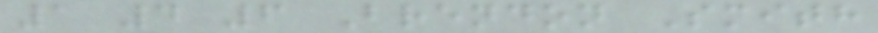1 4 6 Brendon Smith
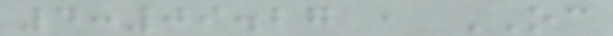4:09.27 , OC
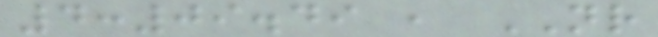4:09.49 , NR
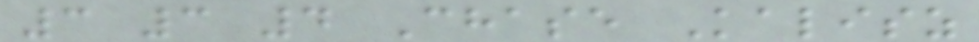3 3 4 Chase Kalisz
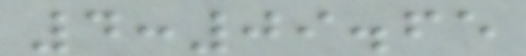4:09.65
